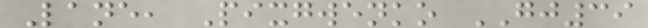Lane, Pixgwenko GJ39
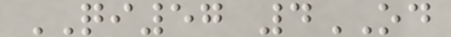QI57 4OD
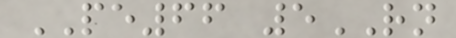PE66 5RN
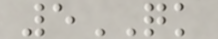5QK
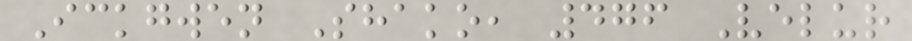Ickgwen Shako, 476 Velur
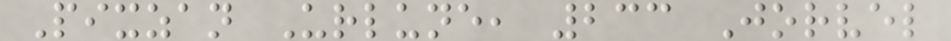Pixzan Urlune, 233 Jorvel
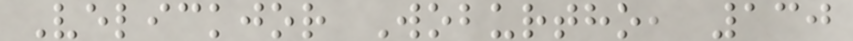Velickjor Woburtho, 130
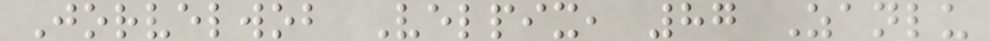Jorvelwob Velpix, 87 Zanlu
